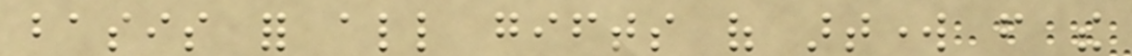basis for all gifts of artwork from the
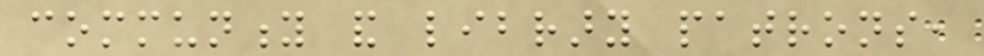community and library patrons,
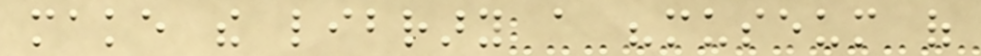make the library a "museum of
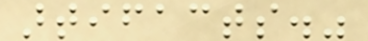artifacts."
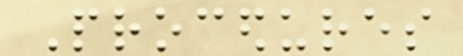Procedures
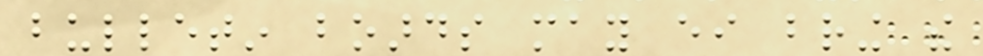bulletin boards may either bring the
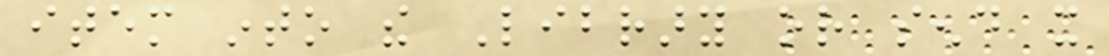item into the Library or send it
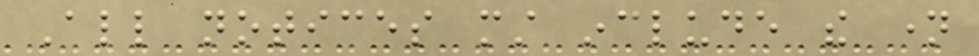All notices must include the name
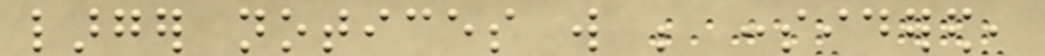larger notices will be considered,
